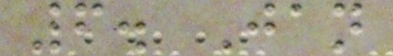6. Jan
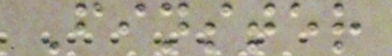Finster
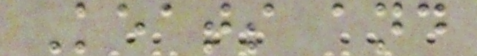Keats and
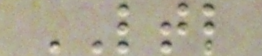LTL
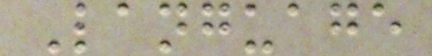Language
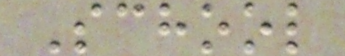School
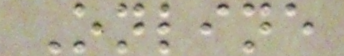Online
